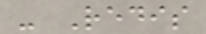- Redis
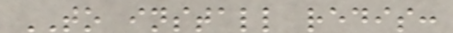TO install redis:
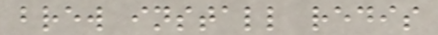brew install redis
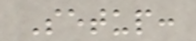Setup:
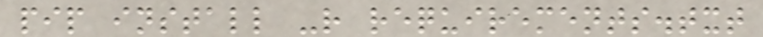pip install -r requirements.txt
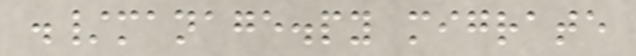./manage.py migrate
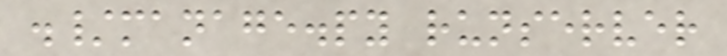./manage.py runserver
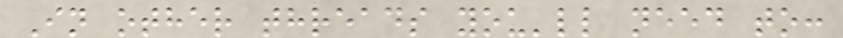In other threads you'll need to:
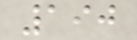190
